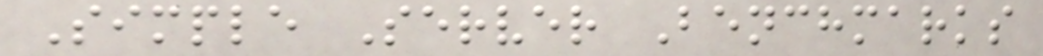Simple Server Benchmarks
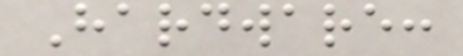Hardware:
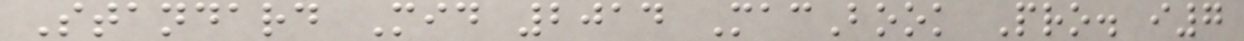Standard Mid 2014 MacBook Pro. i7
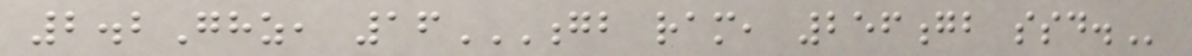2.2Ghz, 16GB RAM, 256GB SSD.
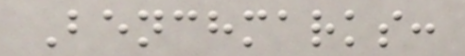Benchmarks:
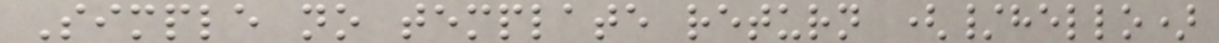Simple no template return (/hello)
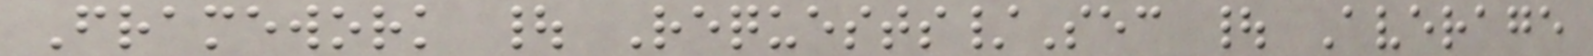Framework | Requests/Sec | Average
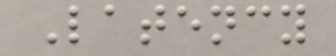Latency
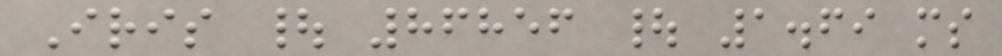Iris | 86856 | 1.69 ms
